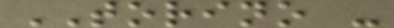TORINO -
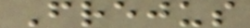Frejus
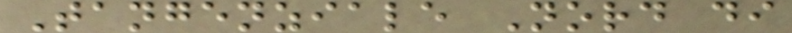Tangenziale Nord di
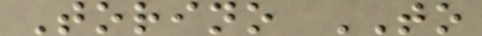Torino TO
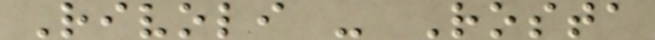Rivoli - Rosta
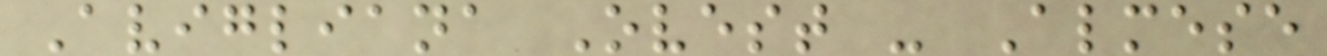Avigliana Ovest - Almese
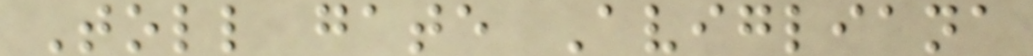Toll gate Avigliana
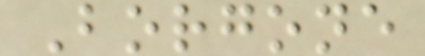Borgone
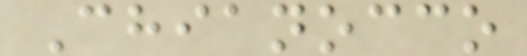Chianocco
